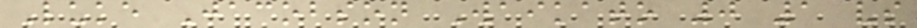Luke Jacobson Waikato 0 1 vs
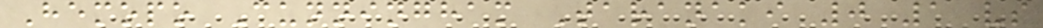Hemopo Cunningham Taranaki 0 1 vs
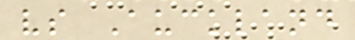vs Auckland
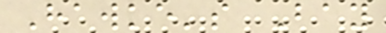Hawke's Bay
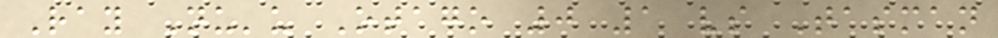Ray Nu'u Otago 0 1 vs Tasman
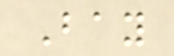Bay
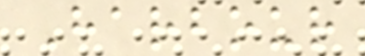Harbour
